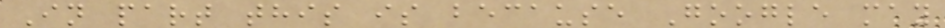In part this is because Google may
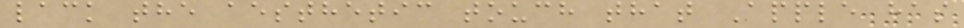lack the aesthetic touch that Apple has
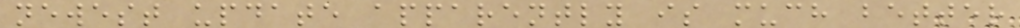newest update apparently is much better
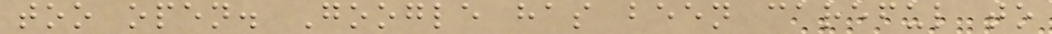too open. Google has been careful to
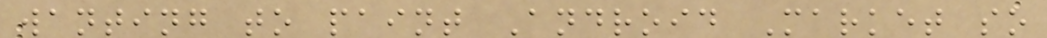wanting to paint Android Market so
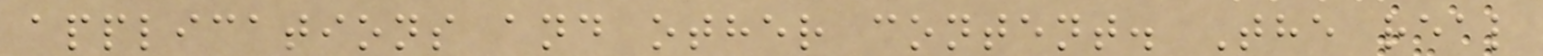applications and other content. The real
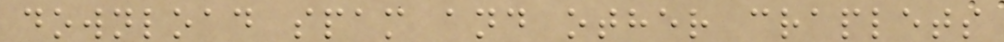download spam and other craplets
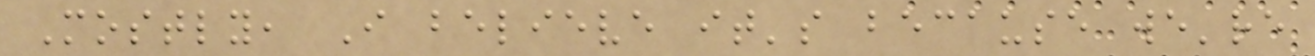Mostly, I believe it's because we're
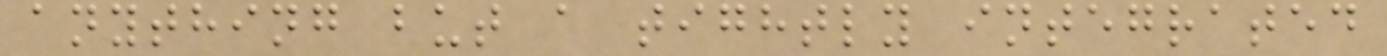anything but a tightly integrated
